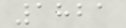1821
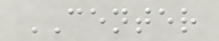CENTER
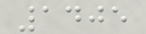1405
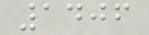1406
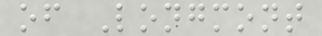of Longmont
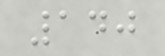140
